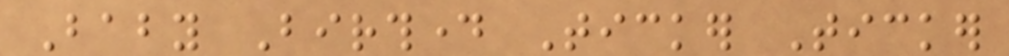Baby Birthday Ticker Ticker
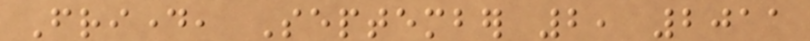Friday, September 2, 2011
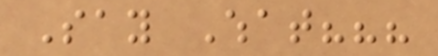Say What???
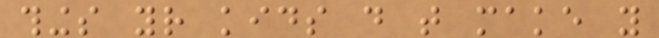things your kids do that make you
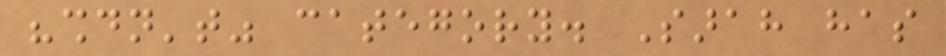"shouldn't" category. Sarah has
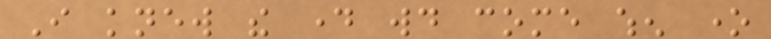I knew the day would come when one
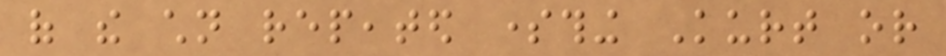of the children repeated something Kurt or
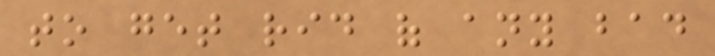to get rid of any bad
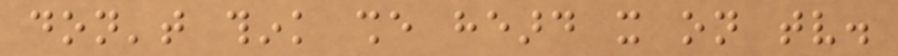don't think she heard it on tv.
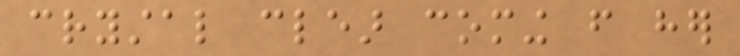crystal clear coming from her
